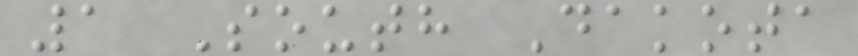1 South Dakota
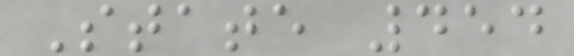State 454
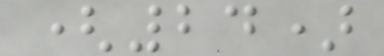(24)
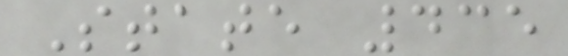State 435
